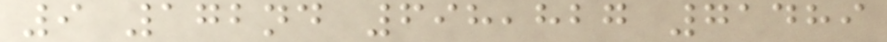9 172nd 698,827 71489
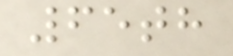65th
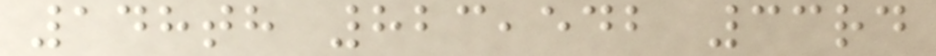148th 823,542 33rd
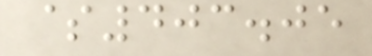$403.05
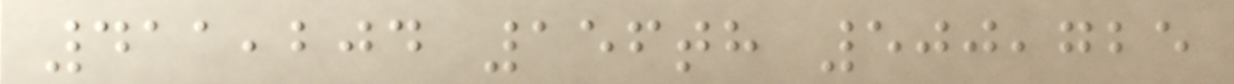411,204 156th 500,725
